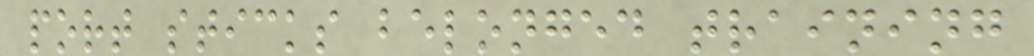port sticks belonged training
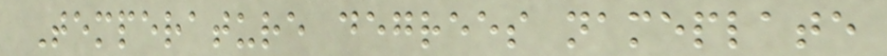Temperature degrees nameplate
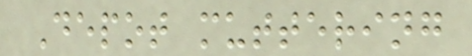Depot muttering
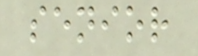senior
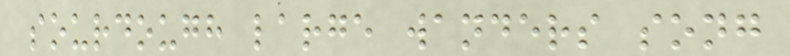sourdough large wanders song
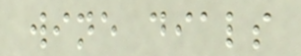wine dials
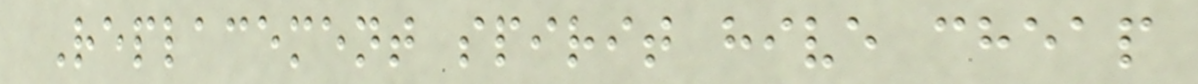Replacement spirit hive cheap
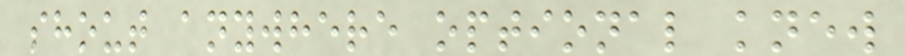shout anywhere optional knew
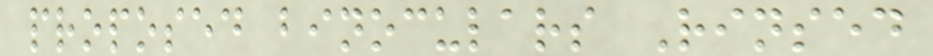proposed binoculars Rinsed
